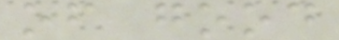of good
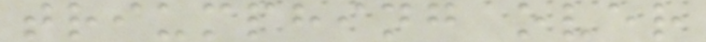triumphing over
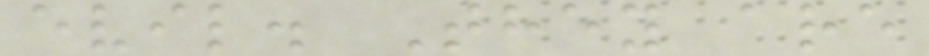evil. They are
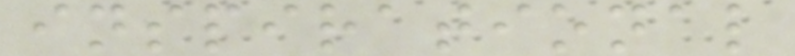inspirational
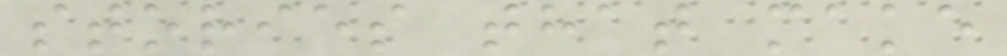stories that make
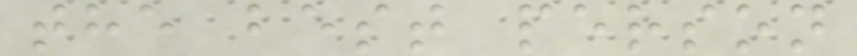the best person
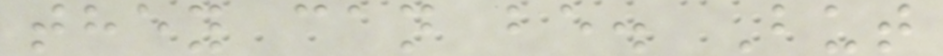they can be. But
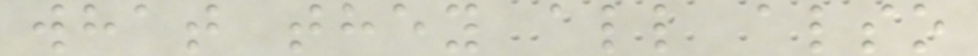what they all also
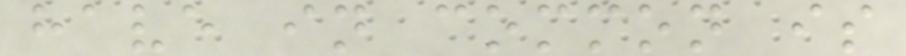have in common is
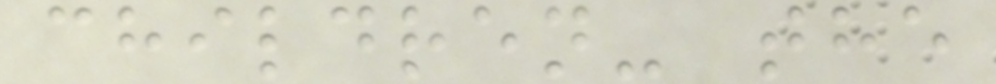children- the
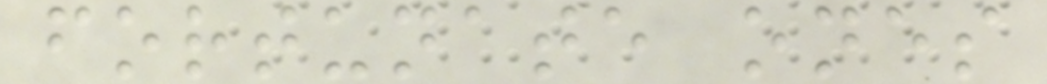fortunate ones
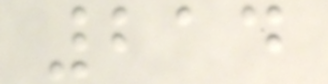214
